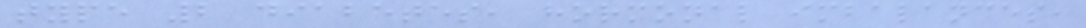type 2 diabetes, hormonal imbalances,
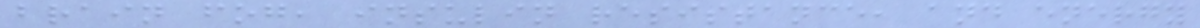brain fog, insulin resistance, and energy
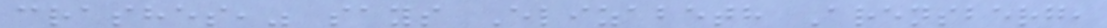crashes," says Elizabeth Arensberg,
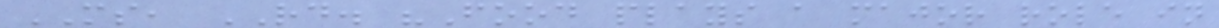MS, RD. "Food plays a major role in
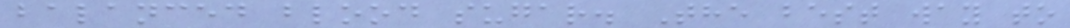balanced blood sugar. The best way to
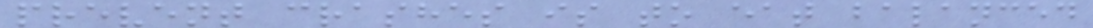prevent crashes is to eat balanced
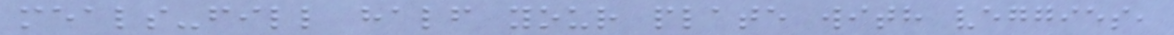meals-fill half your plate with veggies,
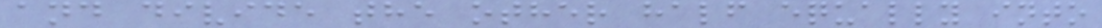and divide the other half equally into
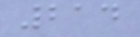214
